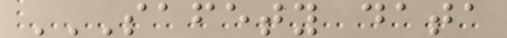SAFETY DATA
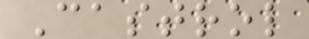Castrol
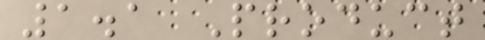1.1 Product
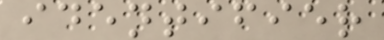identifier
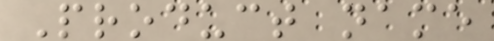Product name
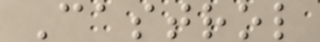Castrol
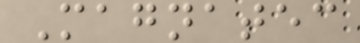Magnatec
